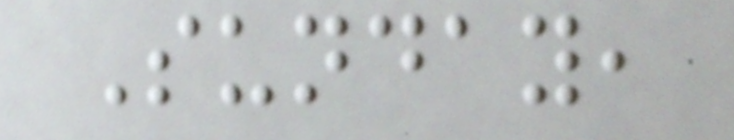Sunday,
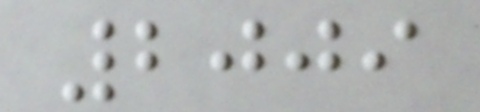2009
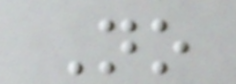No
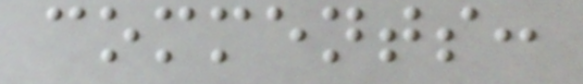comments:
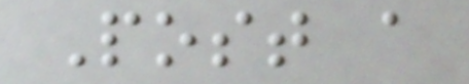Post a
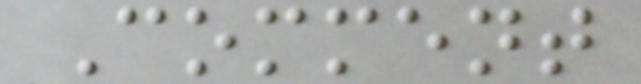Comment
